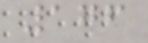176
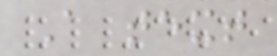A text
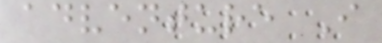adventure I
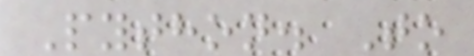Python. To
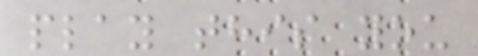play this you
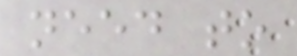need to
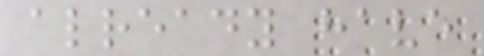already have
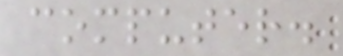computer.
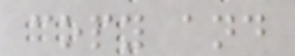copy and
